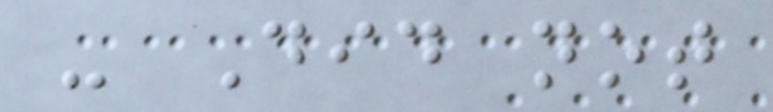- Did not
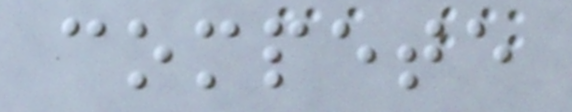compete
